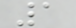1
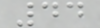44
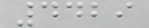4429
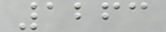1263
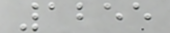1255
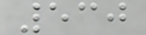530
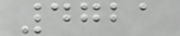4721
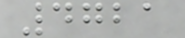4721
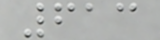613
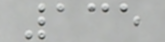135
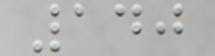140
